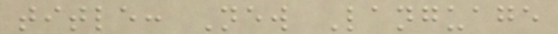title: New Language
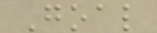Goal
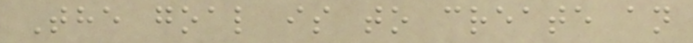The goal is to create an
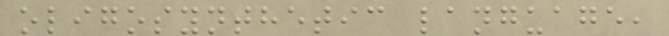oligosynthetic language,
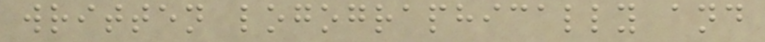written logographically and
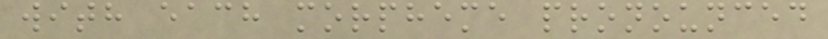with each morpheme pronounced
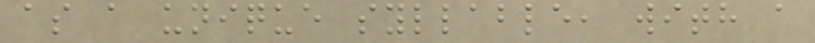as a unique syllable, with a
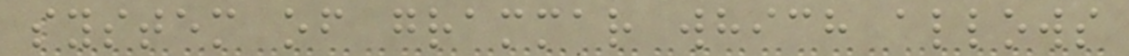system of grammar which allows
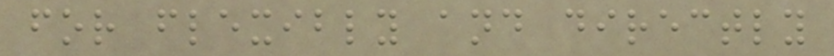for flexibly and directly
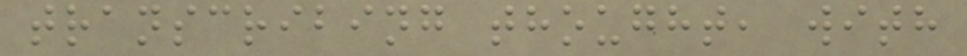transcribing thought, with
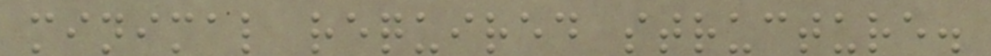minimal required structure.
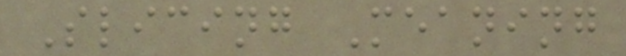Slicing Meaning
